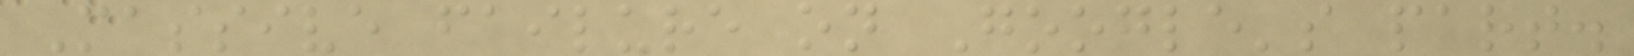Massive failure on Google's part.
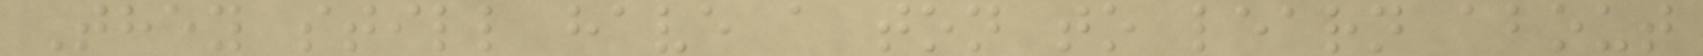They still have a ton to learn about
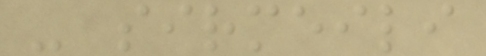- sirmeili
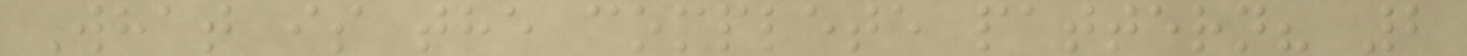What is the complete pattern? 2
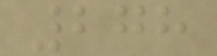278
